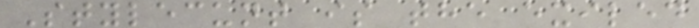Stylecunt is the exiled
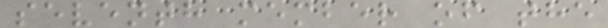seventh member of the
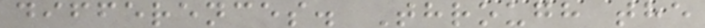differences. Through the
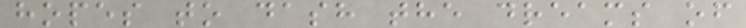hopes to dash the dreams of
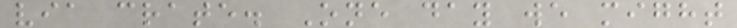via crate. One day we might
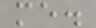me.
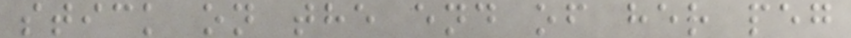stick on the end of her peg
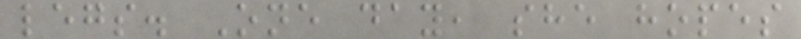legs. One day, she hopes
